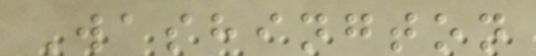Washington
